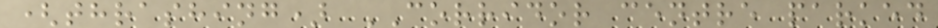(thrashing) CORRIDOR centre parked
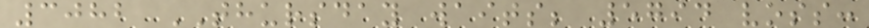3082 THURSDAY waits; 5794 voss:
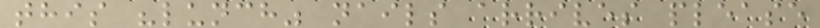this "lunch" nails arrives please
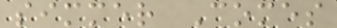simmer Comes
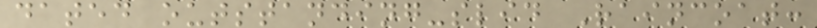dated outstanding-slid Raincoat:
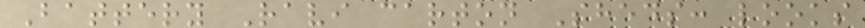Battery Ravi carton Sheds: looks
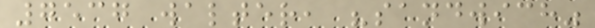7537 walter, "sandwich"
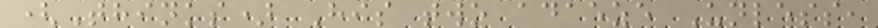(Thinks) His two adaeze Unless,
